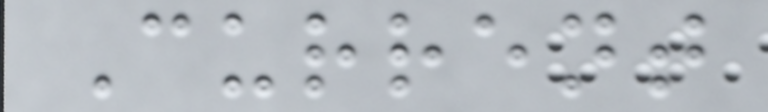Current
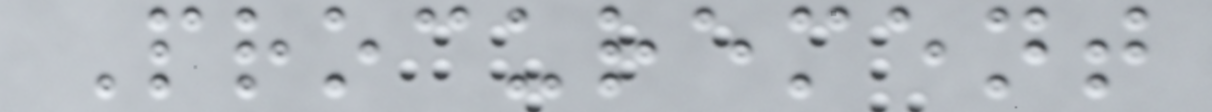Procurement
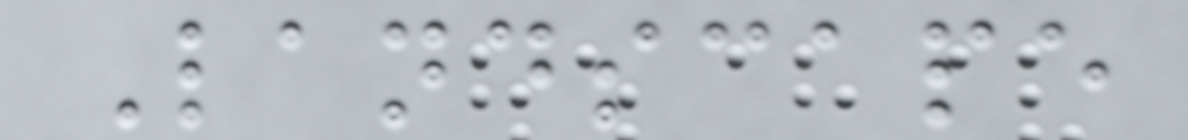Landscape
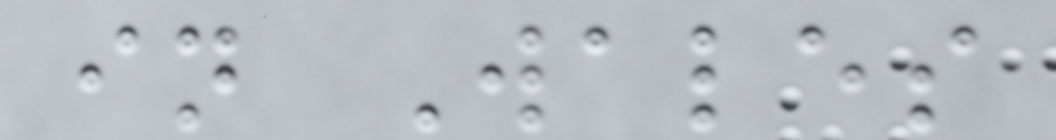in Wales
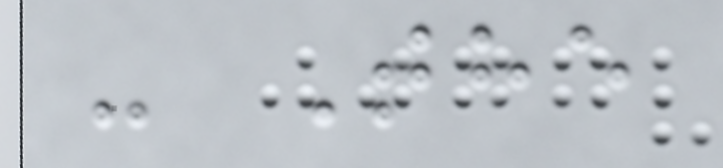- The
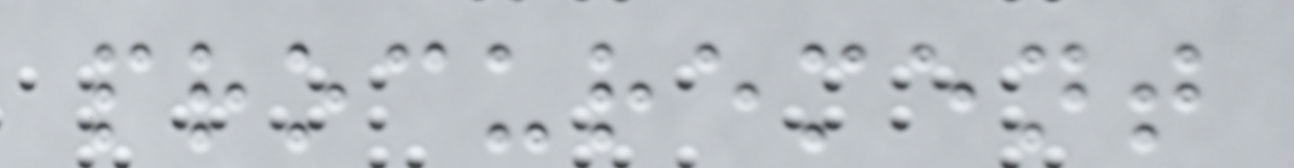procurement
